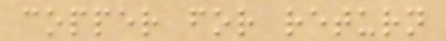copper for return
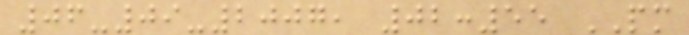06-09-2007, 02:55 PM
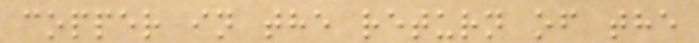copper in the return of the
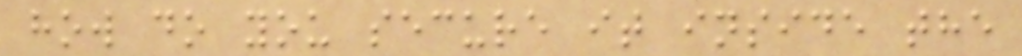how do you secure it inside the
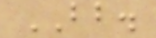BB.
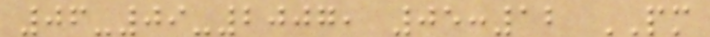06-09-2007, 05:12 PM
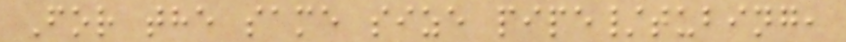For the same size pipe/tubing,
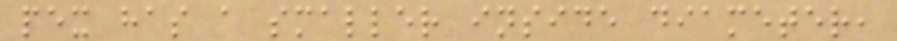pex has a smaller inside diameter,
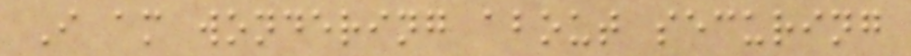I am wondering about securing
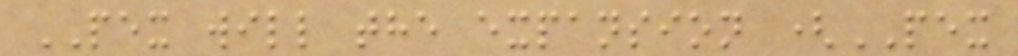PEX will the expansion (PEX
